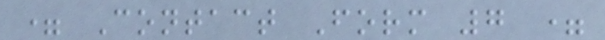= Contact Form 7 =
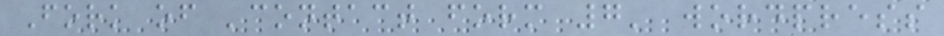Fork of 'contact form 7' wordpress
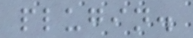plugin.
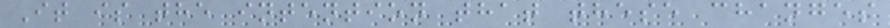It is the intention that these changes
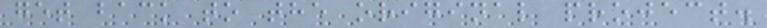get back to the original project.
